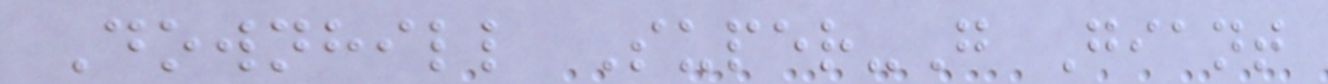Downhill Super-G Giant
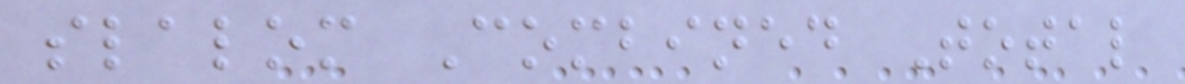slalom Combined Total
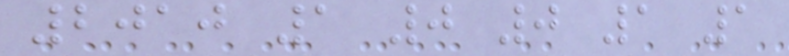2010 1 0 0 1 1
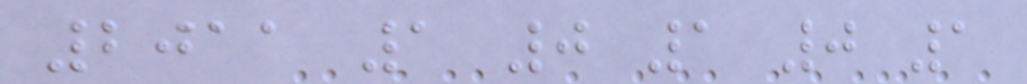2011 1 0 1 0 1
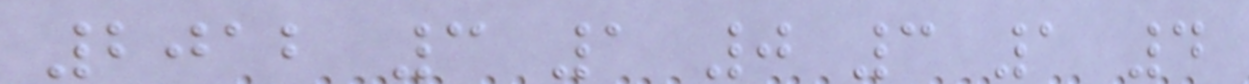2012 3 1 0 3 1 4
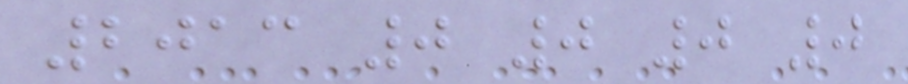2013 0 0 0 0
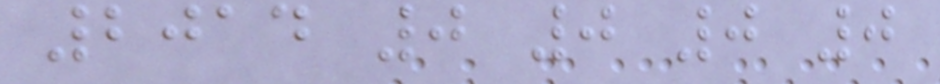2014 0 0 0 0
